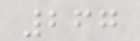267
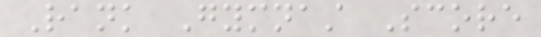Rank Gymnast Score
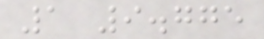1 9.775
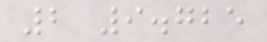2 9.725
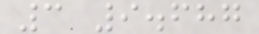3 9.687
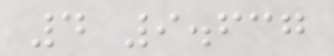4 9.637
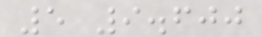5 9.600
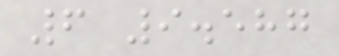6 9.587
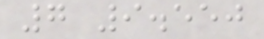7 9.550
